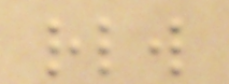rlw
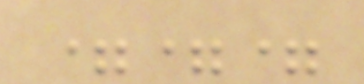===
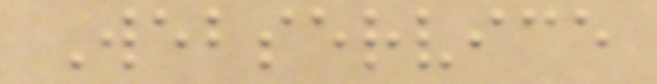Webservice
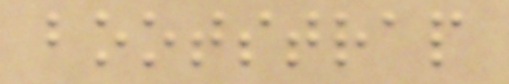bootstrap
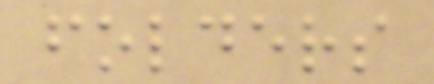folders
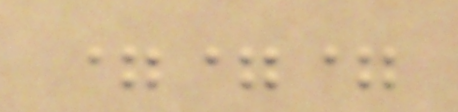===
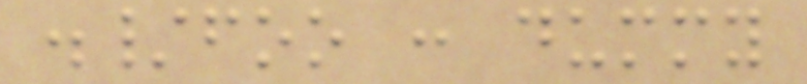./foo : dummy
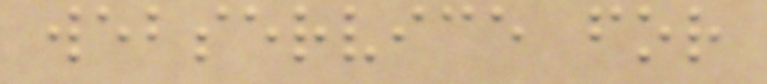webservice for
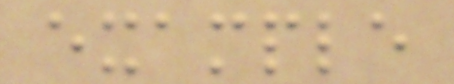example
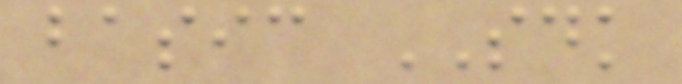basic SDK
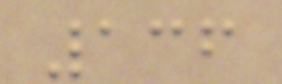136
